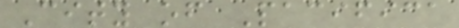City of Pacifica
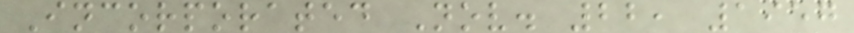Incorporated Nov. 22, 1957
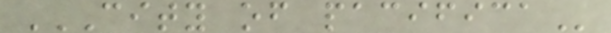CITY OF PACIFICA
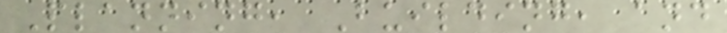Planning, Building, and
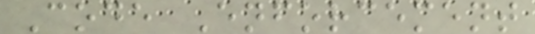Code Enforcement
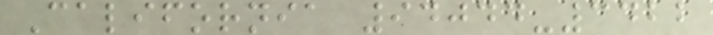California 94044-3422
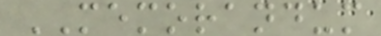MEMORANDUM
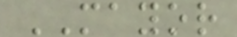MAYOR
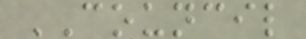COUNCIL
